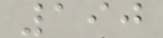190
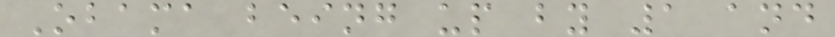Obama being up by 1 and
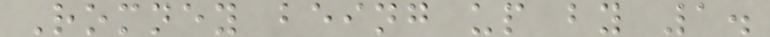Romney being up by 1.
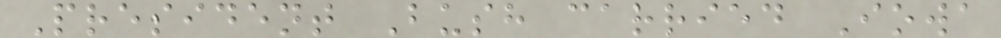President Bush carried Iowa
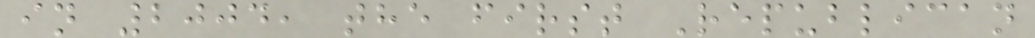in 2004, the first Republican
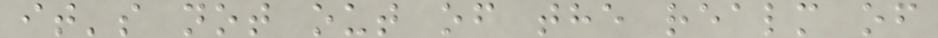it's not out of the realm of
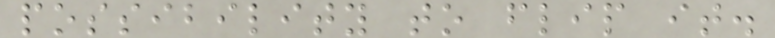possibility to flip it.
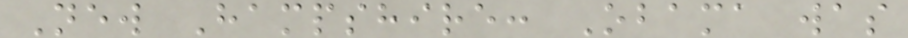New Hampshire: Obama was
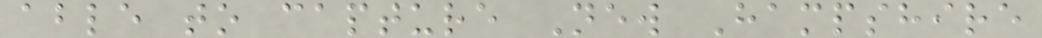able to capture New Hampshire
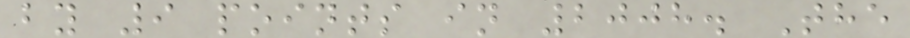by 9 points in 2008. The
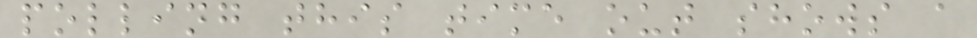polling this time out shows a
